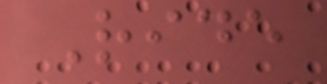Ride
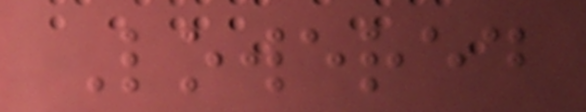Lowered
